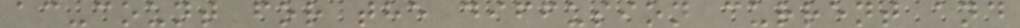ac-count for the diffusion current and
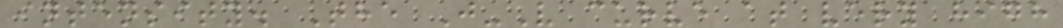intensity. The J-V curve at very high
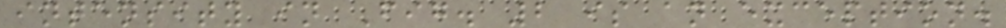intensity in Fig. 2 is an exception.
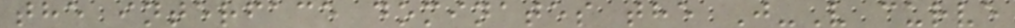the interface dominates the J-V curve
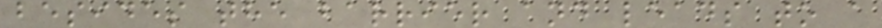besides the barrier and leads to a
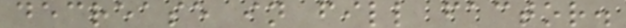decrease in fill factor.
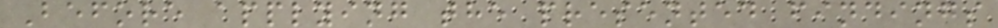Before applying the presented findings
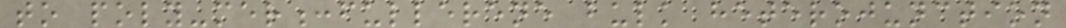to poly-mer:fullerene bulk heterojunction
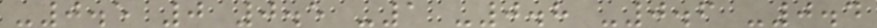-0.5 0 0.5 -1 -0.8 -0.6 -0.4
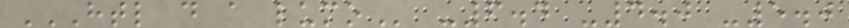HTL D A LUMO -6.4 -4.0 -5.0
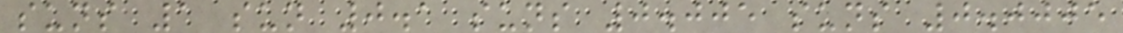suns 1 sun 0.1 suns 0.005 suns 0.0005
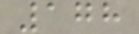178
